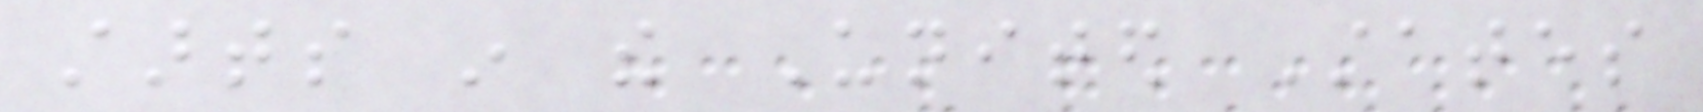starts in the United States
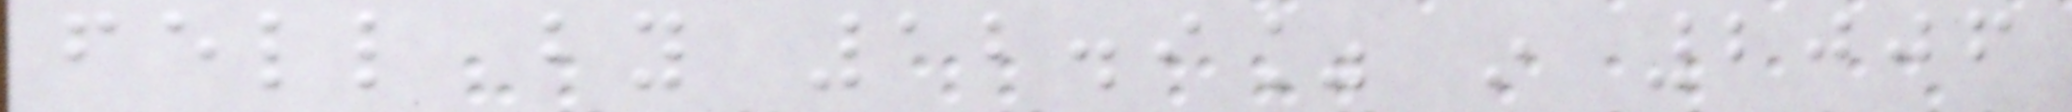fell by 12.9% in 2006
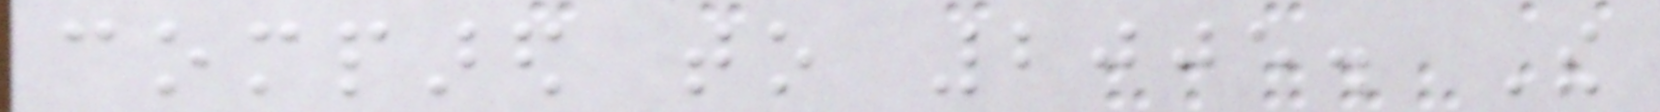compared to 2005. The
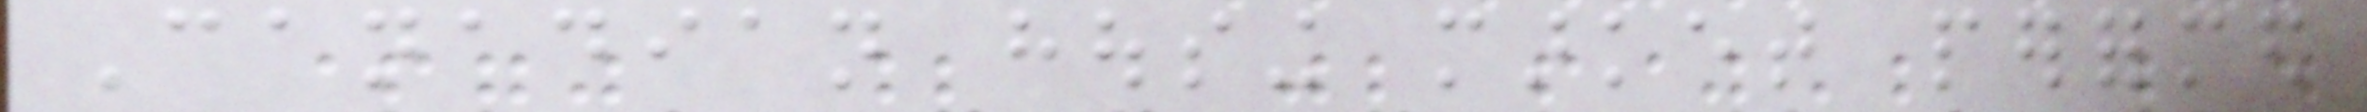Canadian housing market performed
